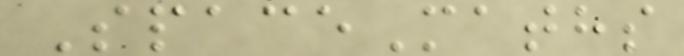SpaceMaths
